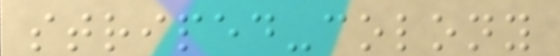striped-colony
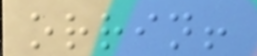orrin!
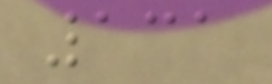131
